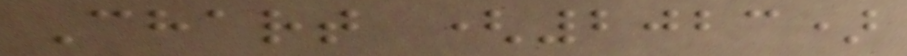Chart (2023)
